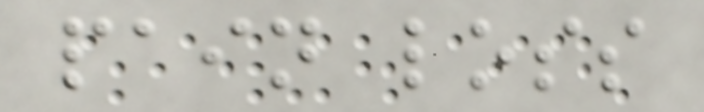pain loss
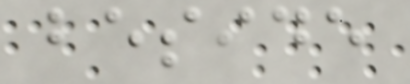beside
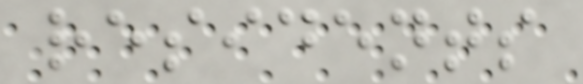residents
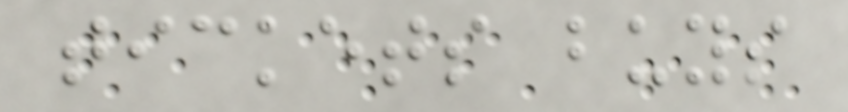tickets buys
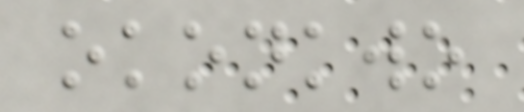okonkwo
